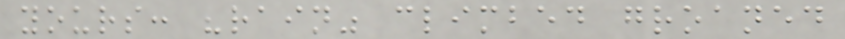yours: "rain" climbed groaned
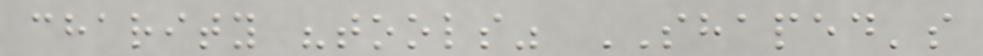charity "tools" SHAPED's
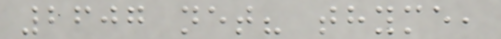2607 net? thyme,
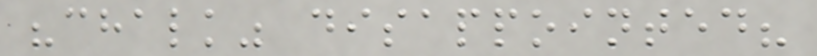"chalk" disappointed?
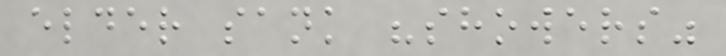elder sank "showers"
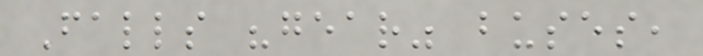Falls "gear" buses,
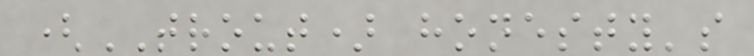(TROUT) honesty's
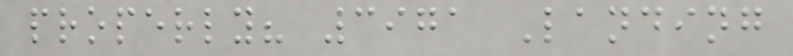properly? 3971 Landing
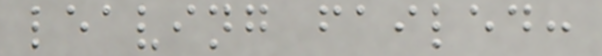leaving failed:
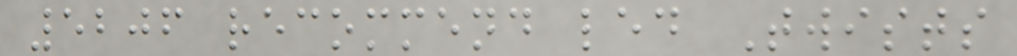5206 recommend led Twists
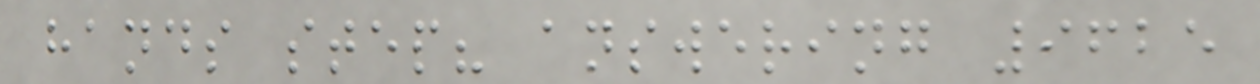hands step? answering 9625
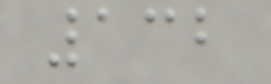132
